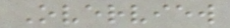Overview
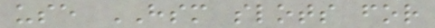use HSM slots for
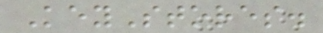KeyStores.
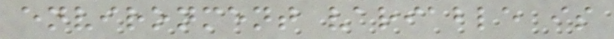environment variable is
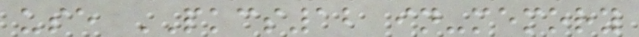use PKCS12 in-memory
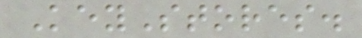KeyStores.
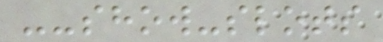--show-slots
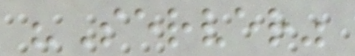"Server"
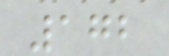172
